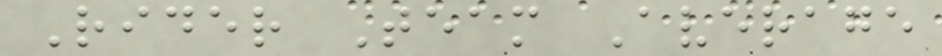Rider Team Average
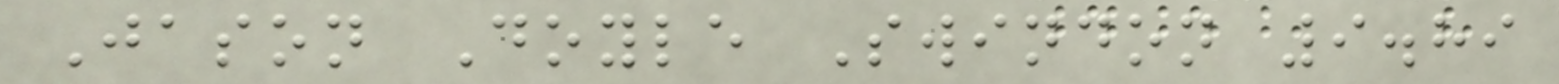Jason Doyle Swindon 9.89
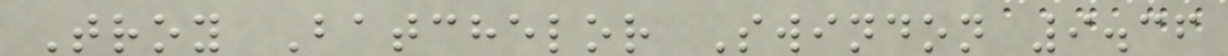Troy Batchelor Swindon 9.36
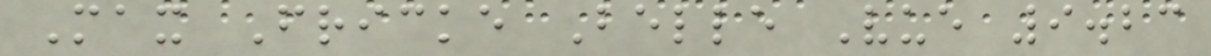Max Fricke Belle Vue 9.23
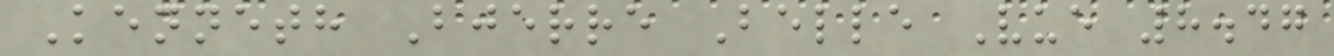Kenneth Bjerre Belle Vue 8.47
